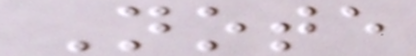Note
